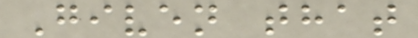Given that
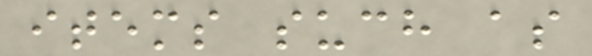items such as
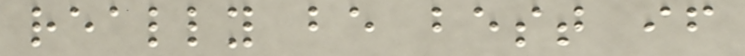really be best if
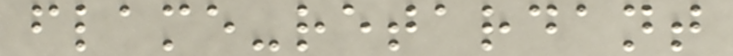flame-retardant
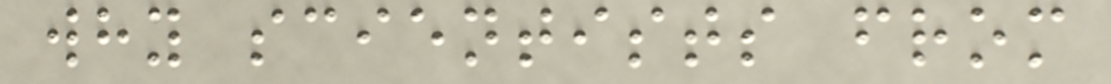why scientists from
